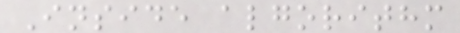Inside algorithm
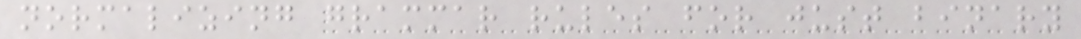normalizing grammar rules for just binary
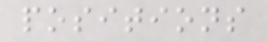positions
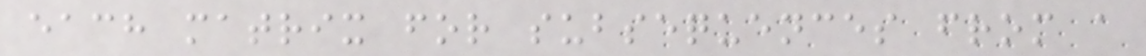each matrix for subsequences from a
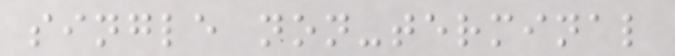single non-terminal
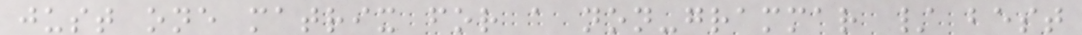just one matrix for a non-grammar / best
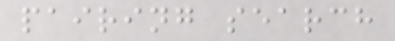pairing search
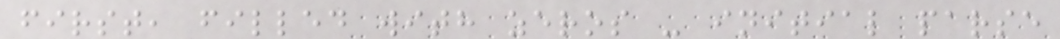first, filled with zeros - initial parse
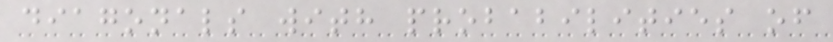diagonals with probabilities of
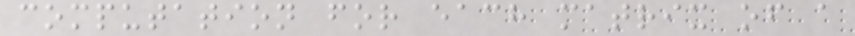computation for each matrix of a
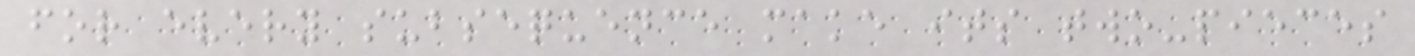for every subsequence make its two-pieces
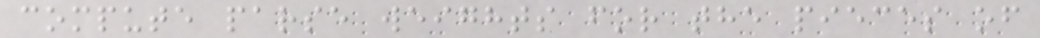compute parse weights for the pieces of
